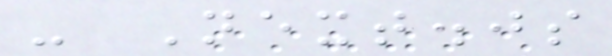- Next.js
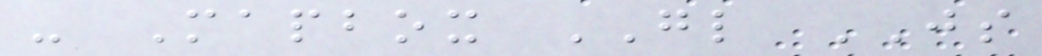- Mapbox GL JS
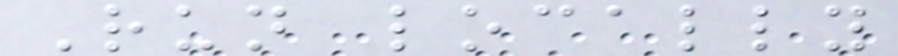Run locally
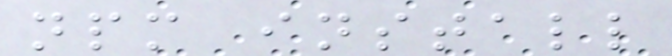npm install
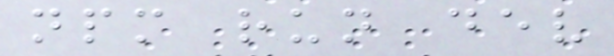npm run dev
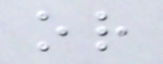or
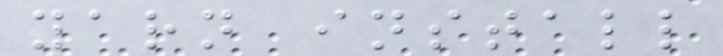yarn install
